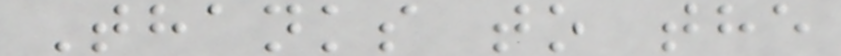Thanks to the
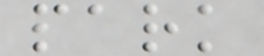park
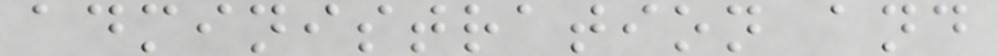administration and
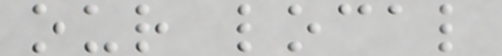our local
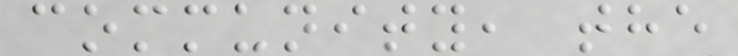community, the
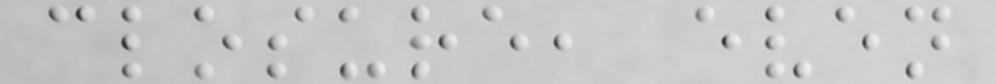closure, even
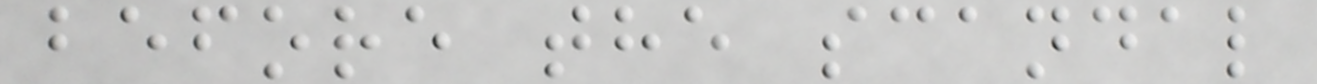before the scandal
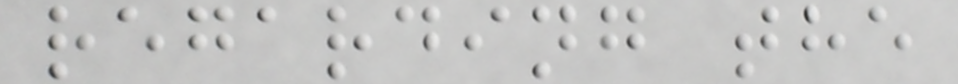regarding the
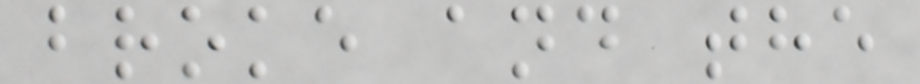broke and the
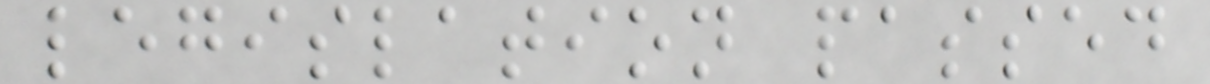legislation passed
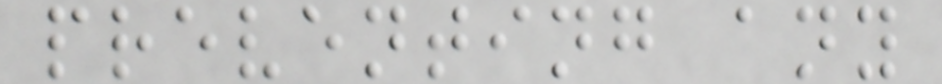preventing any
